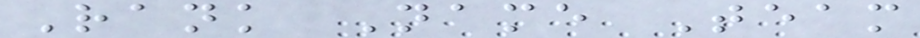Rank Name Team
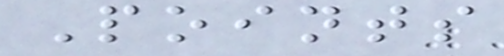Points
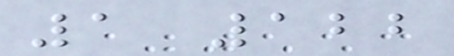1 122
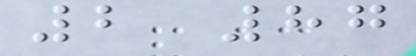2 87
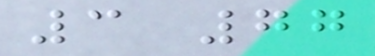3 77
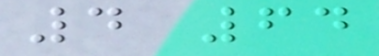4 64
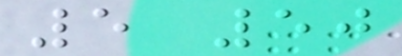5 50
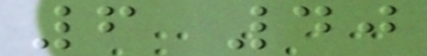6 40
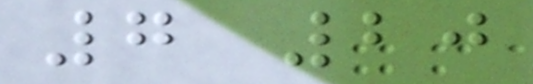7 20
